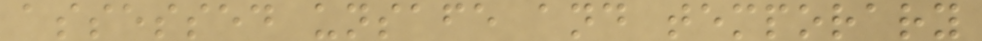assessed unsafe and temporary
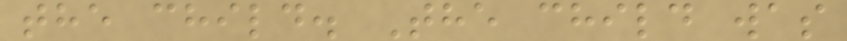the child. The child was
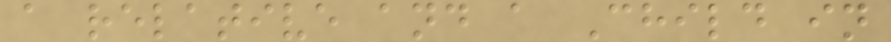a relative and a Child in
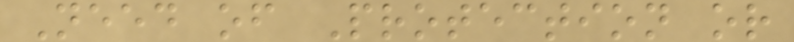Need of Protection or
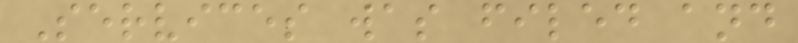Services was filed and
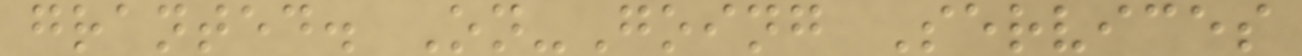granted. On-Going Services
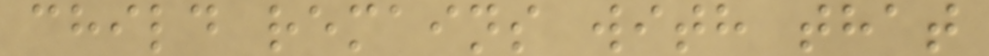child remains with that
